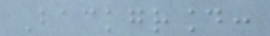Background:
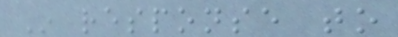In response to
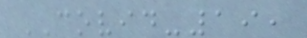COVID-19,
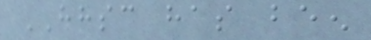HHSC has been
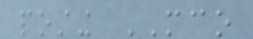posting MCO
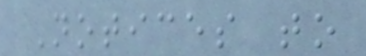Notices to
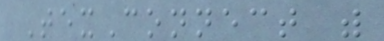TexConnect with
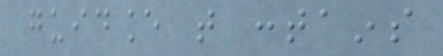guidance that contains
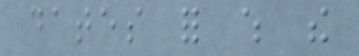dates for which the
